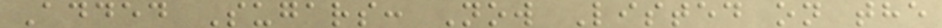Added Sugars: Now Listed on the
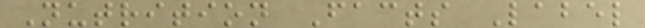Nutrition Facts Label
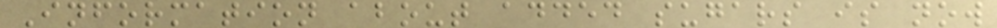Information about added sugars is now
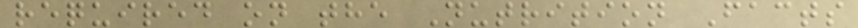required on the Nutrition Facts
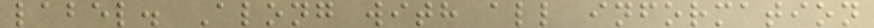label. Along with all information
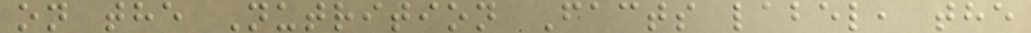on the Nutrition Facts label, the
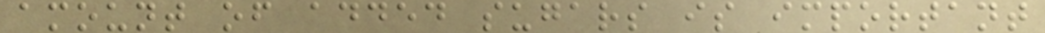amount of added sugars is important
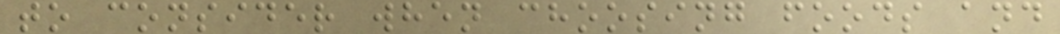to consider when choosing foods and
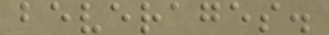beverages.
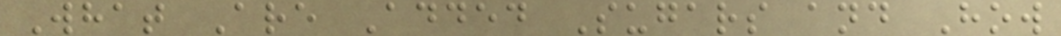What Are Added Sugars and How
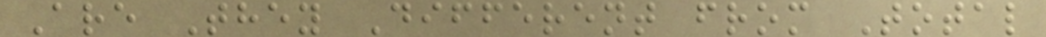Are They Different from Total
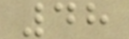48
